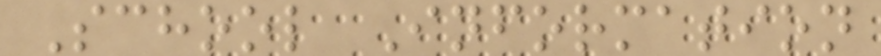School Information
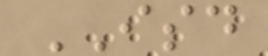ISD
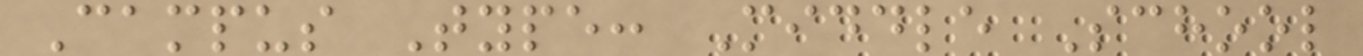Campus Type: Middle School
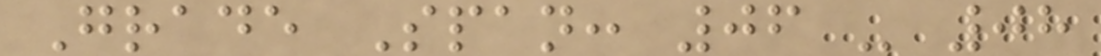Grade Span: 06 - 08
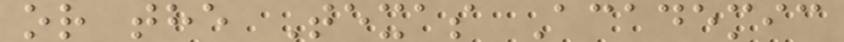or the Texas Academic
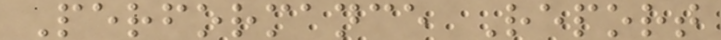Performance Report
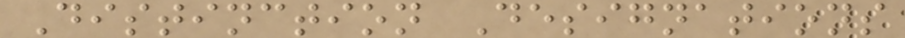Distinction Designations
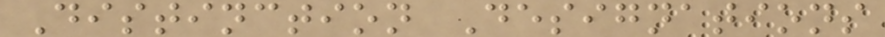Distinction Designations
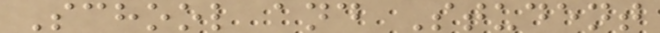School and Student
